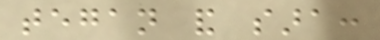tegan and sara:
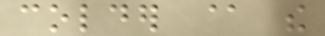colder @ the
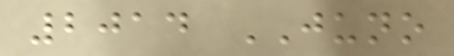2014 JUNO
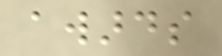awards
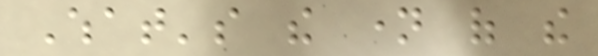What's the name of the
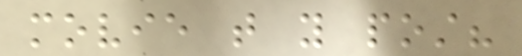movie that you post?
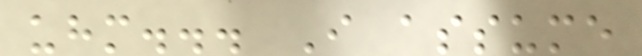uhm... I assume
